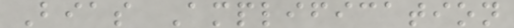Bias Amplification
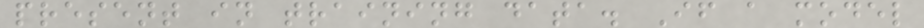present in training data. If a model
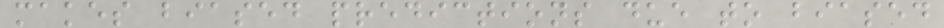makes biased predictions due to biased
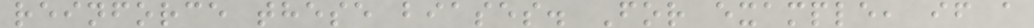reinforce these biases. For example, if a
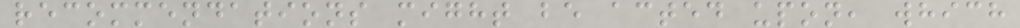recommendations might be acted upon, which
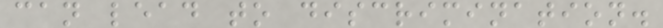can lead to discrimination.
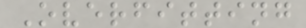Overfitting
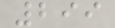299
